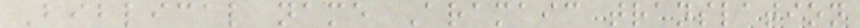Biblical name Aramaic translation
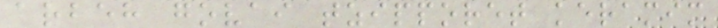arbeh govai tzipporet keramim
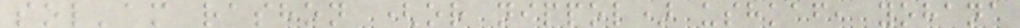sol'am rashon (or nippol) ushkaf, yohana
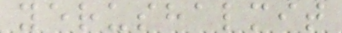yerushalmit
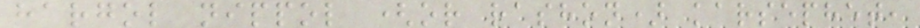hargol nippol (or rashon) karsephet,
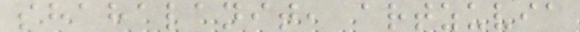shahalanit, artzuvia
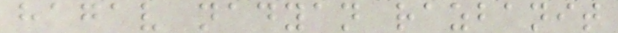hagav nadyan razbanit
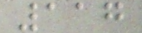117
